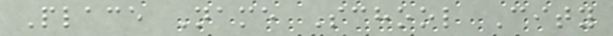Place Name School City
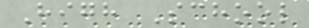High School
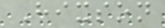Hixson
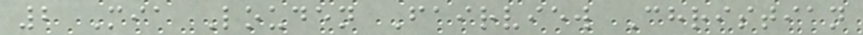2 Mia Louden Fairview Christian
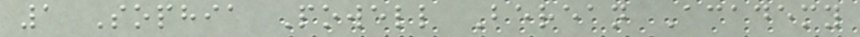1 Sophia Powell Berean Academy
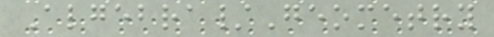Algebra/Geometry
